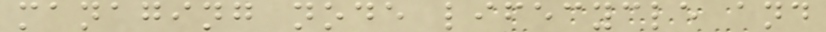managing node lifecycle and
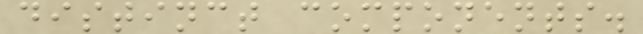distinct components.
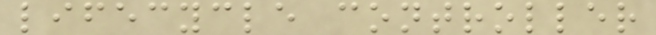lifecycle controller
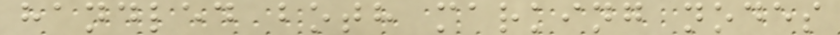handled both marking nodes
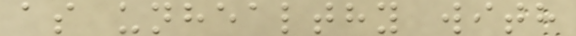as unhealthy with
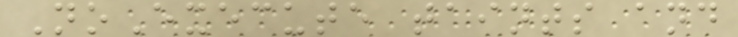NoExecute taints and
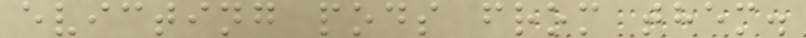evicting pods from them.
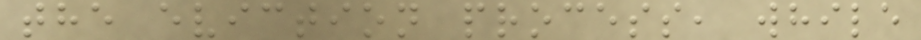the eviction process, while
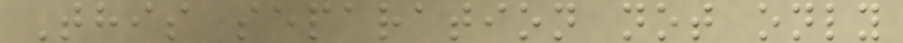This separation not only
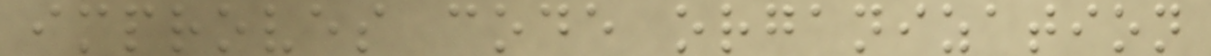improves code organization
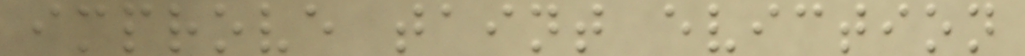improve taint eviction
